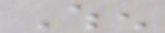When
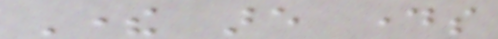There are days
